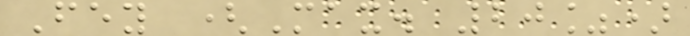Fey (Max. 20%)
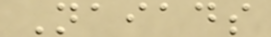Naiads
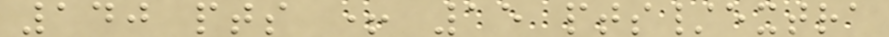140 pts + 15 pts/extra
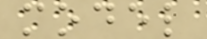model
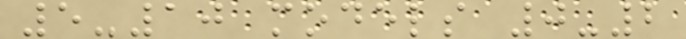5-10 models 0-2
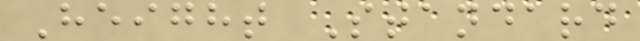Height Standard
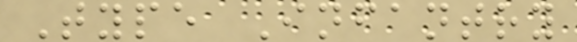Type Infantry
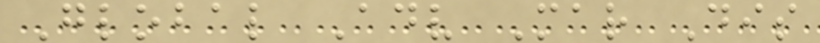Global Adv Mar Dis
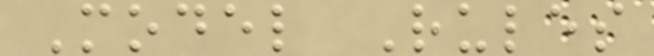Model Rules
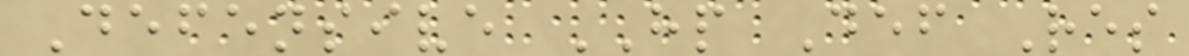Defensive HP Def Res
